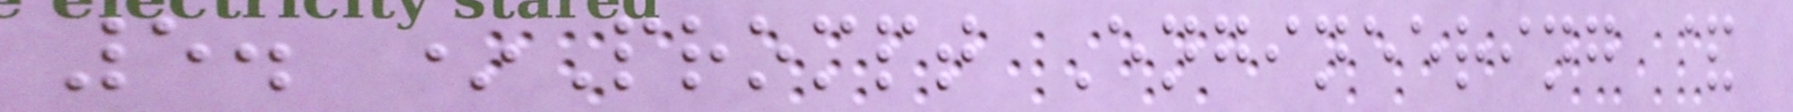5. *Prompt Engineering &
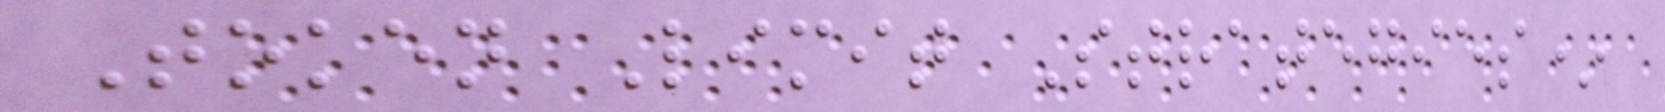Token Limit Strategies*
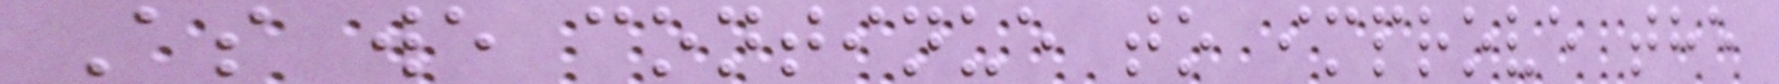As we continue to improve the
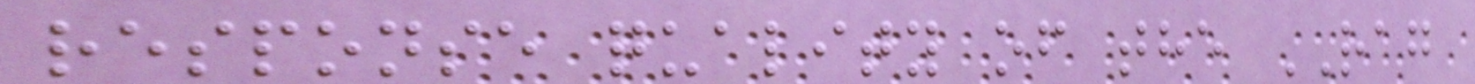response quality of the RAG
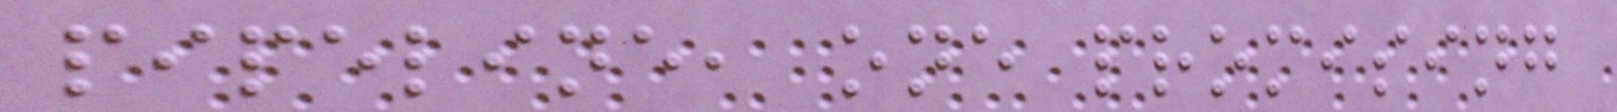pipeline, one promising
